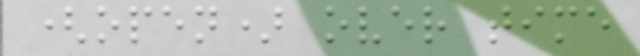(open) over time
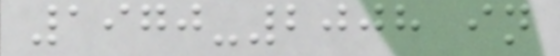1970-2008 in
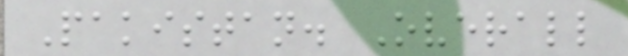Pakistan. Overall
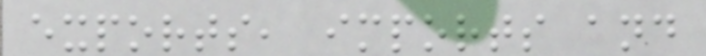exports, imports and
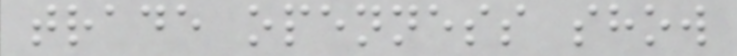trade openness show
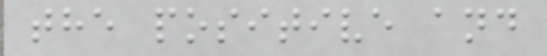the positive and
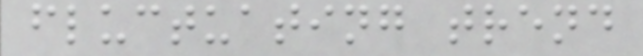fluctuating trend
